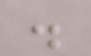.
